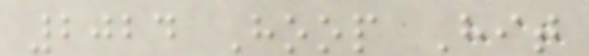2024 Hoop Hit
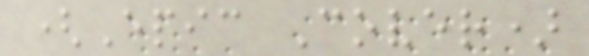(Epic Cover)
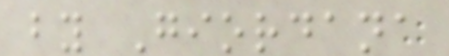by Giordana
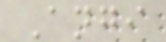Angi
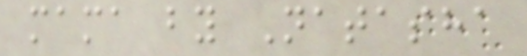mama by Natasha
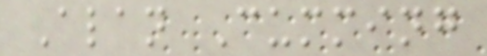Alan Cumming
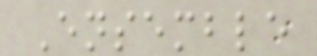Ensemble
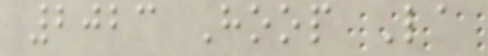2023 Hoop La
